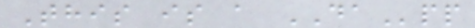This is a DApp
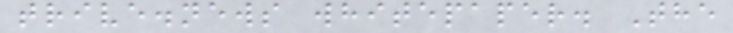trive.news whitepaper. The
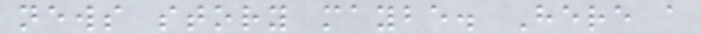news story maybe. Here a
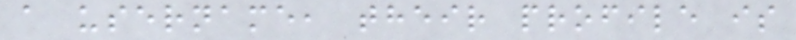a username, their profile is
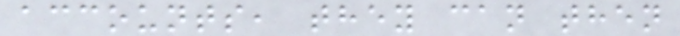accounts, they can then
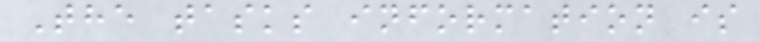The tasks information is
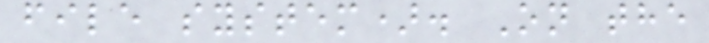file system). On the
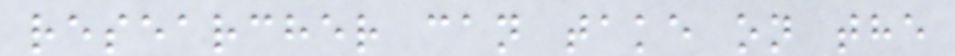researcher can take on the
